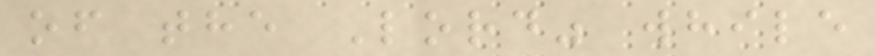of the Lord" while
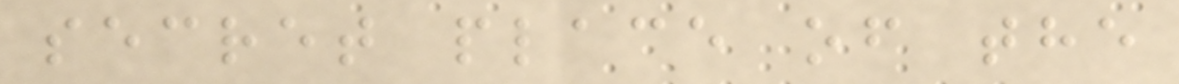secret place of the
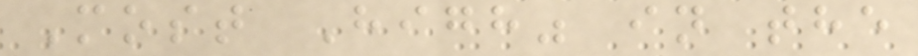Most High" in the
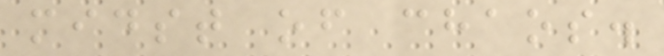midst of chaos.
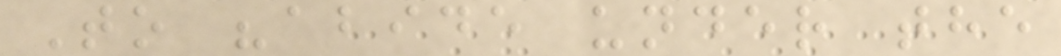To "abide under the
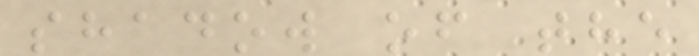shadow of the
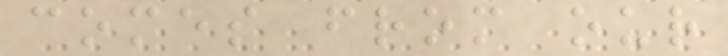comes from our
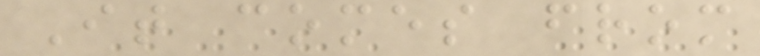It comes from
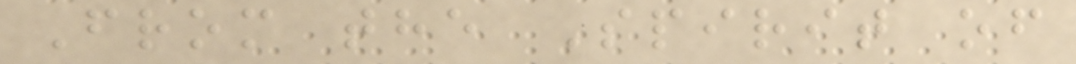From the Spirit of
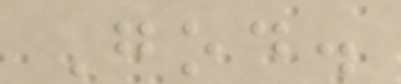God.
